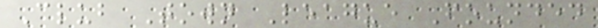Club Town League Founded
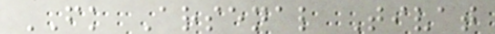FK Arsenal Tivat
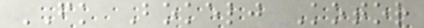FK Bokelj Kotor
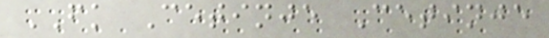FK Cetinje Cetinje
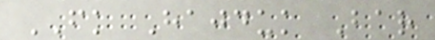FK Hajduk Bar
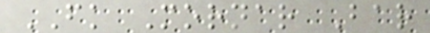FK Mornar Bar
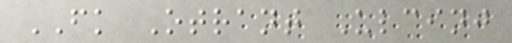FK Otrant Ulcinj
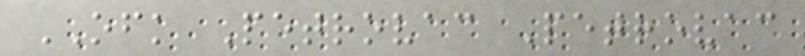OFK Petrovac Petrovac
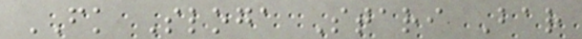FK Sloga Stari Bar
